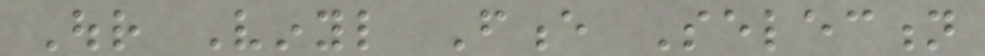Our Vinyl Fence Selection
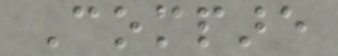Compare
